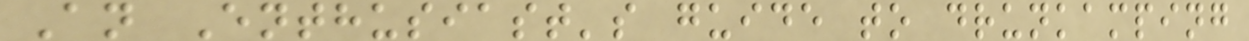An Enthusiast's guide to drunkamping
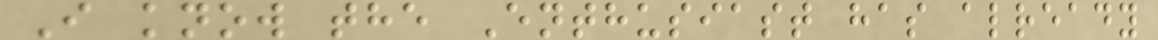I know the Enthusiast has already
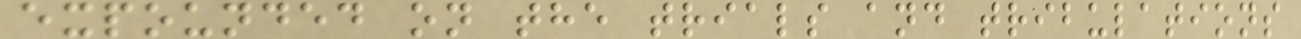expounded on the trials and tribulations
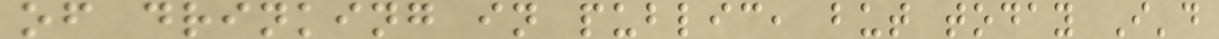of drinking in public, but today I'd
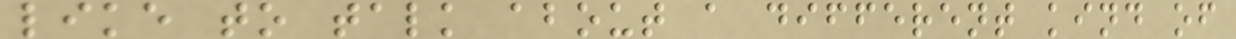like to talk about a different kind of
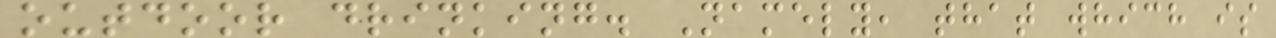outdoor drinking. Namely, that which is
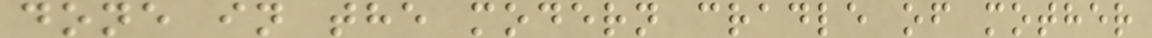done in the modern cradle of mother
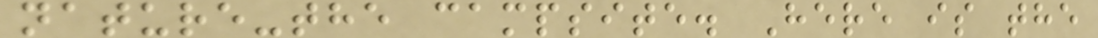nature-the campsite. Here is the
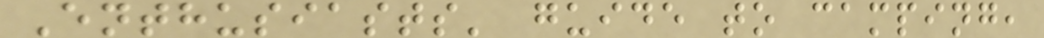Enthusiasts' guide to camping,
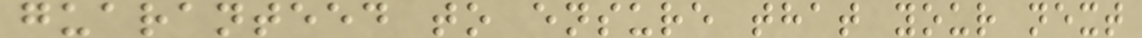guaranteed to ensure that your next
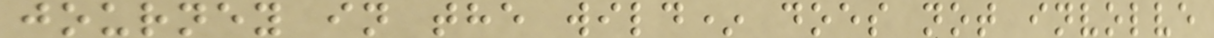journey in the wild* does not involve
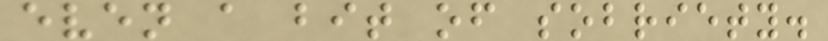even a bit of sobriety.
